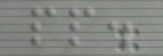pp.
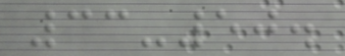33-50.
